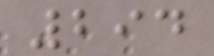294
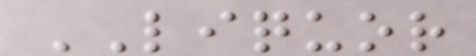LIQUOR
